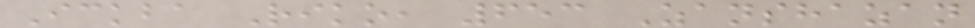Ickba Riko, 653 Zanshazan
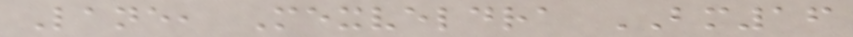Lane, Mexveldra BM16
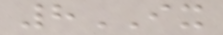8IX
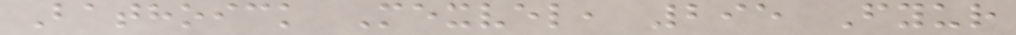Bathoick Mexvel, 295 Fyur
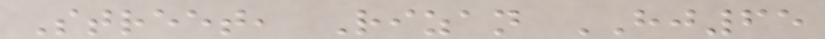Street, Rizan HJ65
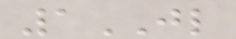1JL
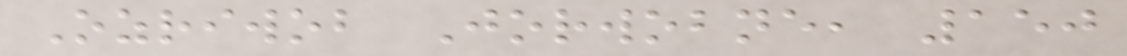Ozriwob Jorwobne, 150
